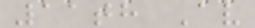11th Av
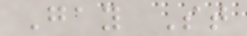Gay St
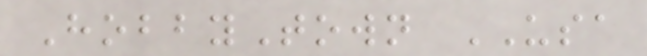HobbyTown USA
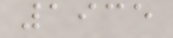1935
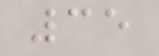35
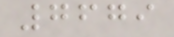7679
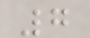7
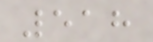518
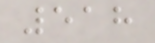518
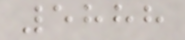5888
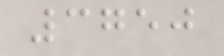3750
